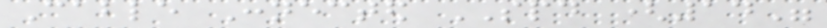Cable Connected SPD (14"
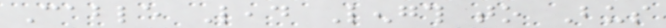Cable Lead Length to Bus
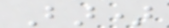Bar)
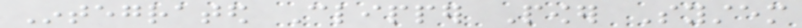Integrated Clipper Power System
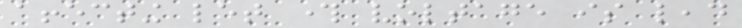affecting let through voltage is lead
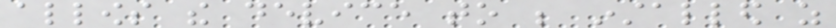allows the device to be installed as
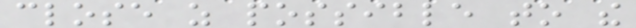close as possible to the
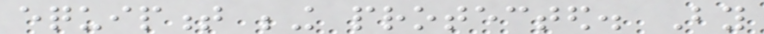equipment being protected. By
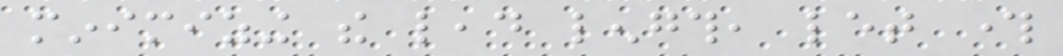minimizing the lead length, let through
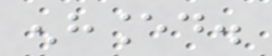enhanced.
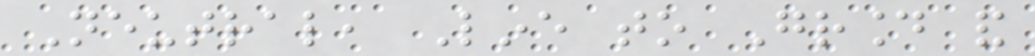Neutral, Line to Ground and
